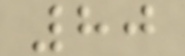80
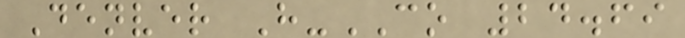Denver H-CO 24.69
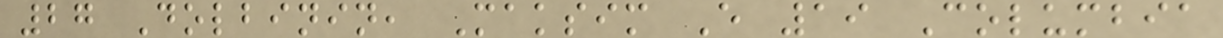27 Dolbinin, Maksim E 19 Columbia
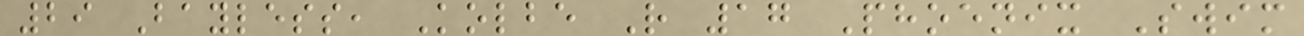29 Bayless, Kolbe R 17 Phoenix Swim
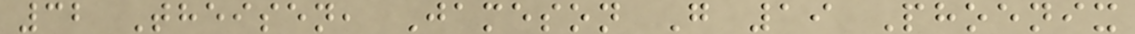32 Theisen, Jameson G 19 Phoenix
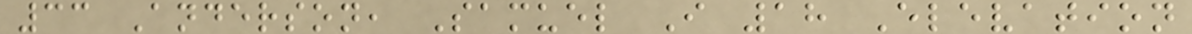33 Anderson, Samuel I 18 Elevation
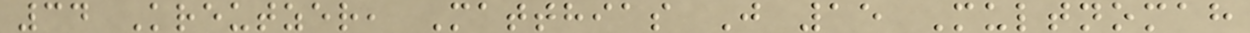34 Kreutzer, Matthias J 15 Multnomah
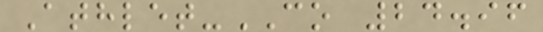Athlet-CO 24.96
